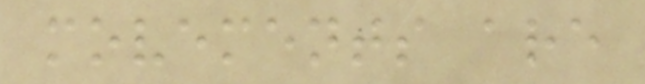movements are
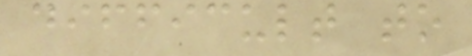difficult to
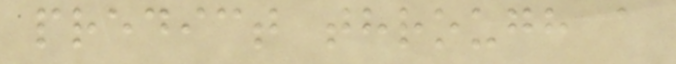predict through a
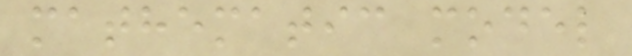mathematic model
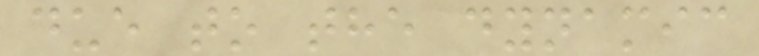due to the dynamic
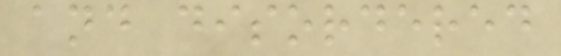and disordered
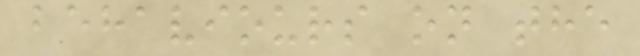behaviours on the
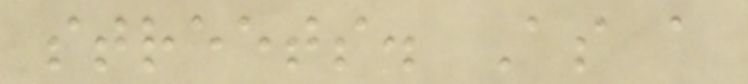streets. As a
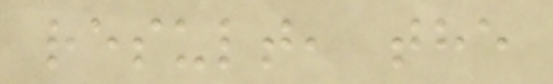result, the
